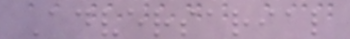Adversarial
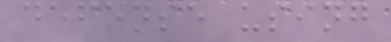defense using
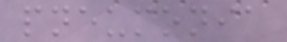pneumonia
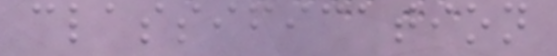classification
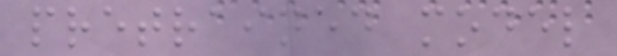pretrained model
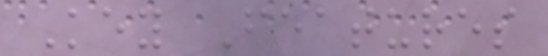Key Features
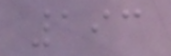193
